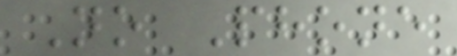No Phone
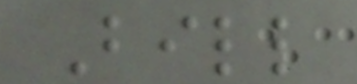Bill
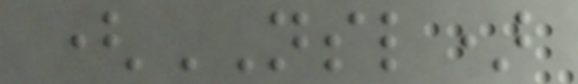(NSL)
